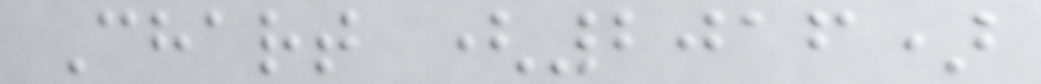Chart (2016)
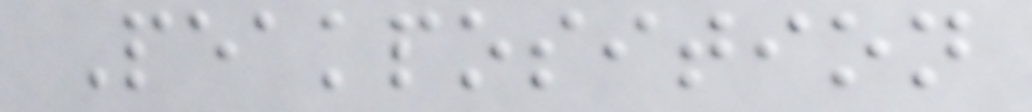Peakposition
